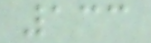133
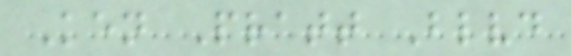Ken Pratt Blvd
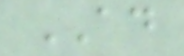AD
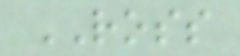ROSS
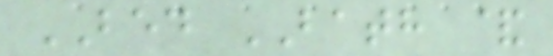BED BATH &
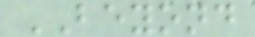BEYOND
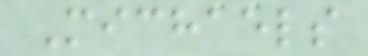Michaels
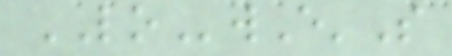LOwE'S
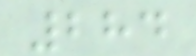284
